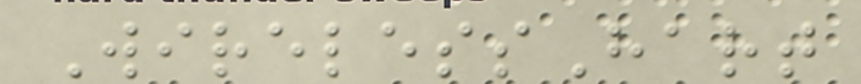WirelessHart
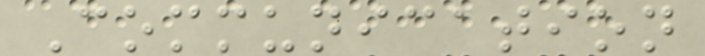Communication
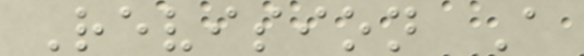Revision A
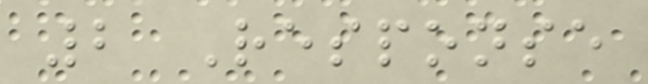2 Response
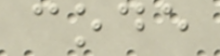code
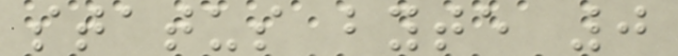status byte 0
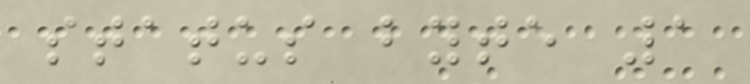status byte 1
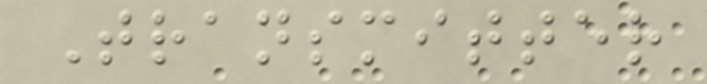Transmitter
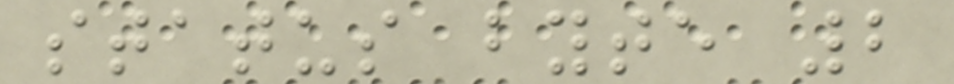status byte 2
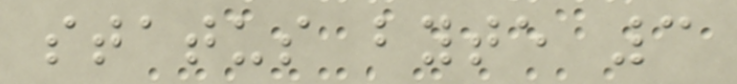status byte 3
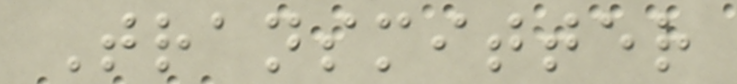Transmitter
